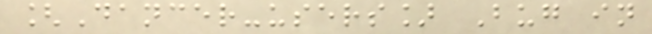[Dancer-users] Bug in
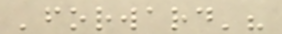'forward'?
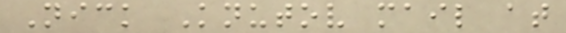Nick Knutov mail at
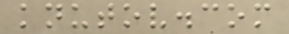knutov.com
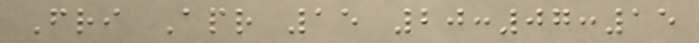Fri Apr 15 20:07:15
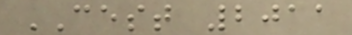CEST 2011
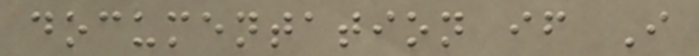documentation if I
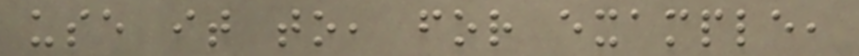use it to, for example,
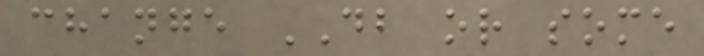change DB or some
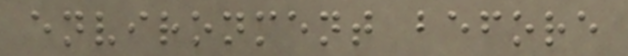environment before
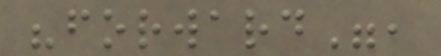"forward",
